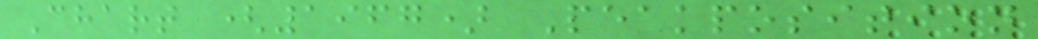Chart (1967) Peakposition
